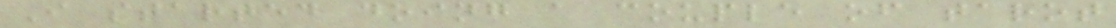I started doing a couple of tarot
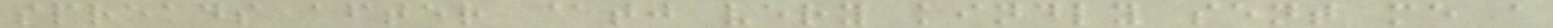spreads after @tj very kindly sent me a
